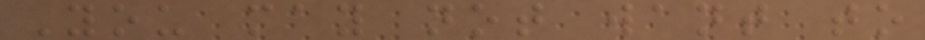You may not want to
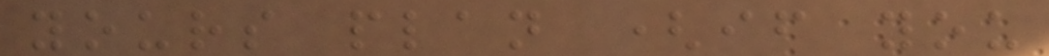yours plan (if you
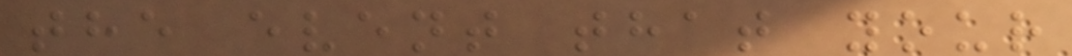the event that your
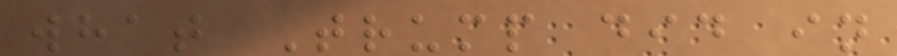what Trump did in
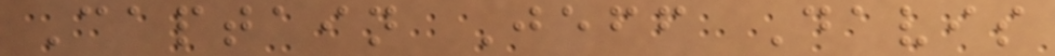Captain Jeff Davis
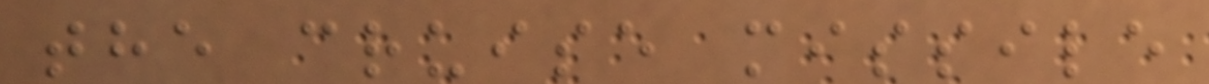the cruise missile
